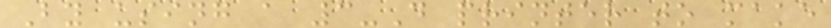By using a 3-D printer to make
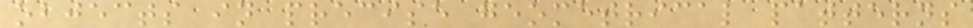objects in precise geometrical patterns
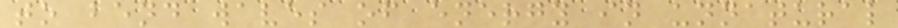to bend waves of energy in unnatural
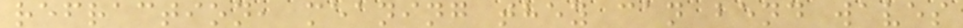refraction, meaning they can bend waves
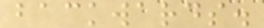backwards.
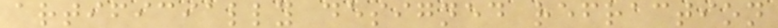artificially designed refraction
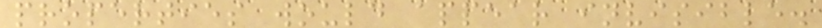properties would appear invisible.
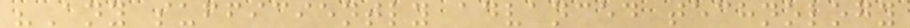"Any sufficiently advanced technology
